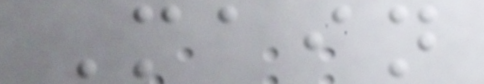Main
